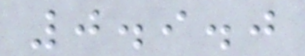0.9.0
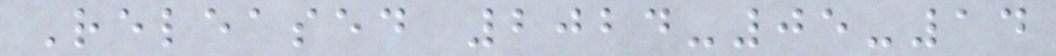Released 2024-05-14
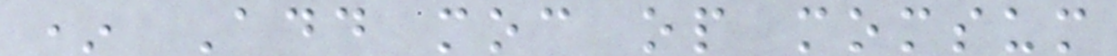* Add moc op momsum
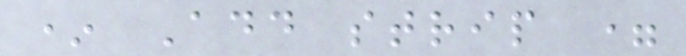* Add strip =
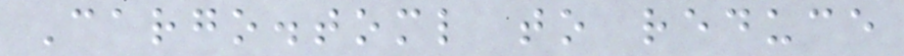Cargo.toml to reduce
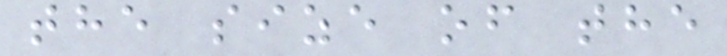the size of the
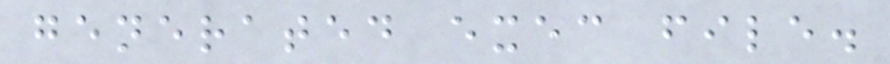generated exec file.
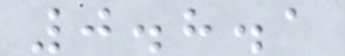0.8.1
